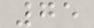75
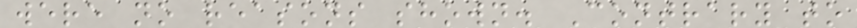were no reasons shown. Contrary to
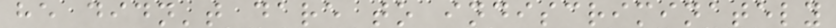he didn't dare to indiscriminately
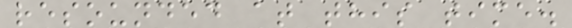resounded at this time.
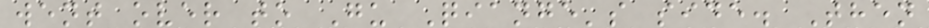went over to Gu Qiange's side. Then
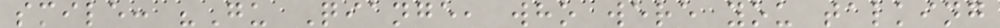smile: "Gu Qiange, who were you talking
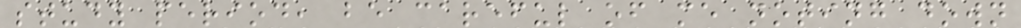study period, be careful of me noting down
